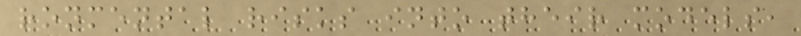ronmental risks into their models,
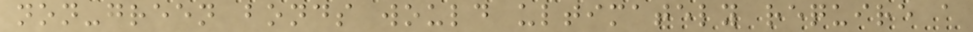non-green bonds would ultimately require a
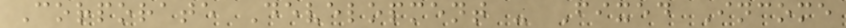Corporate Development - Fixed Income
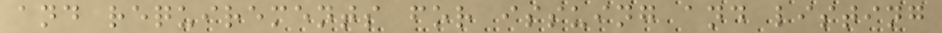and requirements for issuing and listing
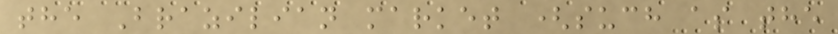the Brazilian market (such as the
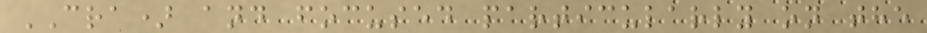CRA) and focused particularly on the
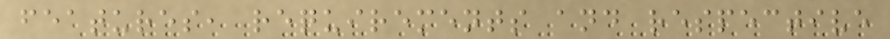features, requirements and respective
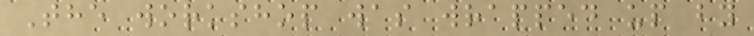The workshop was wrapped up by
